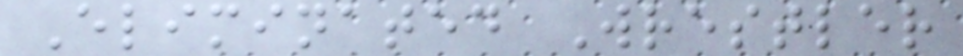Eliminated Wrestler
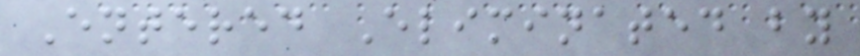Entered Eliminated by
